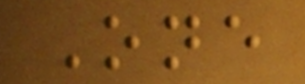One
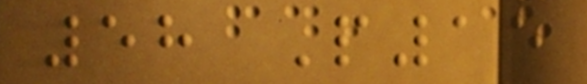58 P15
